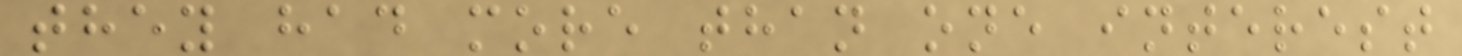they had more than one interest
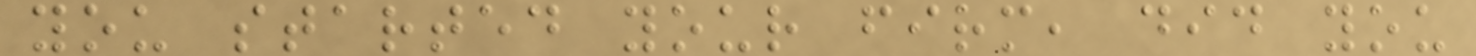you started your firm, did you
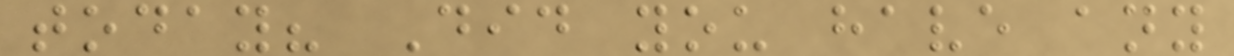today? Did you have any
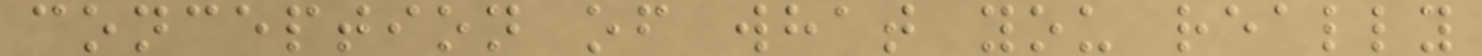conception of what you really
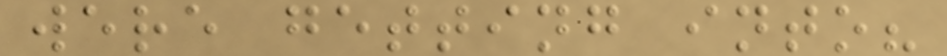were getting into?
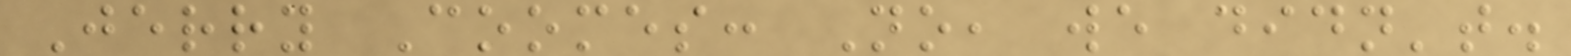Jerry Coomes: No, we didn't.
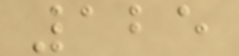125
